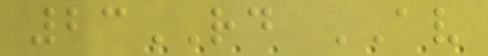23RD AV
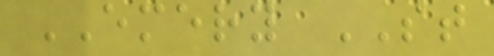EMERY ST
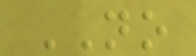NO
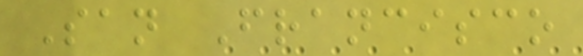San Francisco
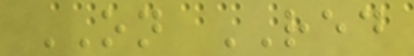ON RED
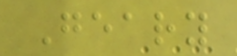Geary
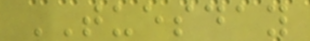TUESDAY
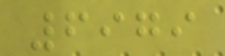6979
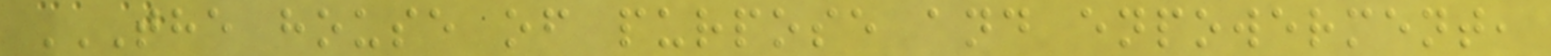THE HOUSE OF PURPOSE AND ENPOWERMENT,
